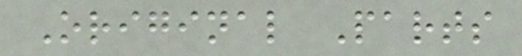Original Parts
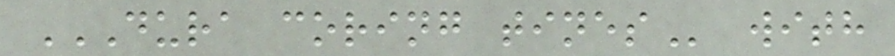DURA CORING TINES with
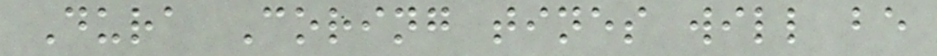Dura Coring tines will be
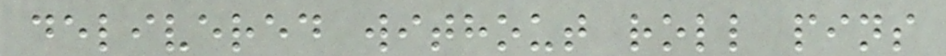delivered without roll pins
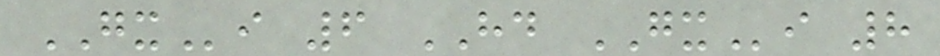GXi 6 HD GXi 8
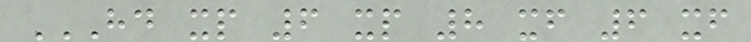HD XP 6 XP 8 XF 6 XF
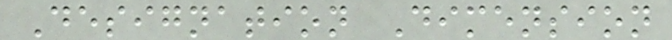Designation Dimension
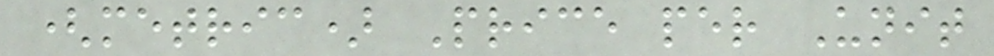(metric) Price per Unit
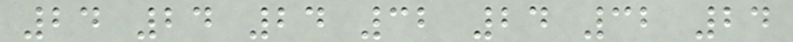24 24 24 32 24 32 24
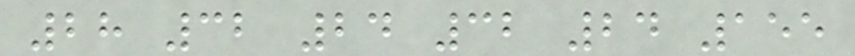28 32 24 32 24 155
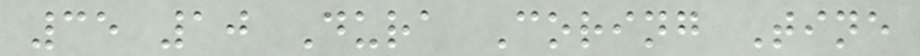35 10 Dura Coring Tine
